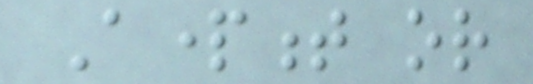Apartment or
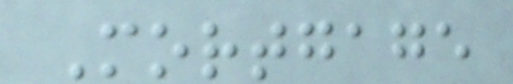Mortgage
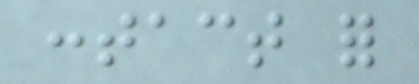contact for
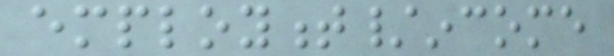employment/income
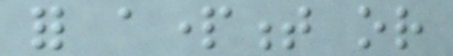for apartment or
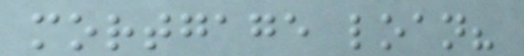mortgage loan?
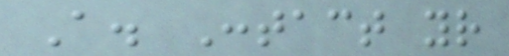A. Contact your
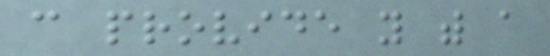can provide you with a
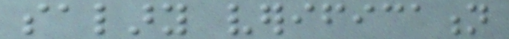salary verification
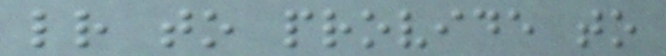letter to provide to
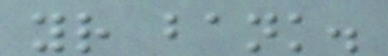your bank.
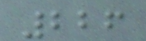226
